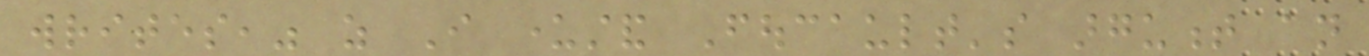writes," as I understand Foucault's argument an
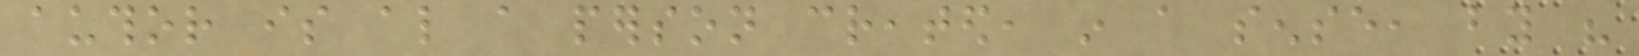author is also a person created, in a sense, by his
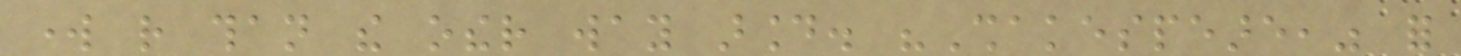work rather than the other way around. "Shakespeare," for
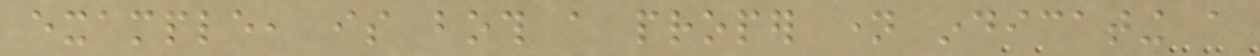example, is both a proper name indicating a
